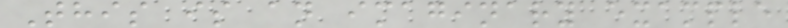This is an imaginary example
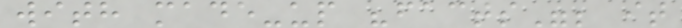with made-up "facts"; it
